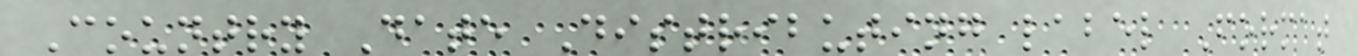Country Date Distributing label Format
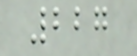227
